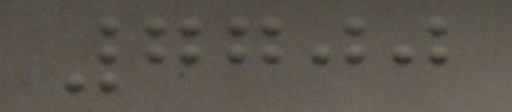7700
